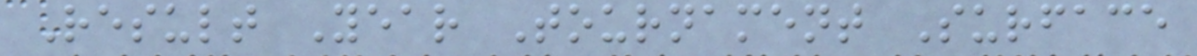Result Year Tournament Surface
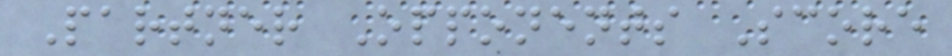Partner Opponents Score
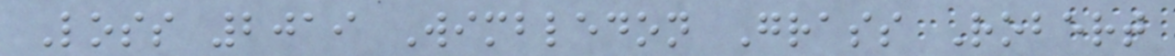Loss 2019 Wimbledon Grass Robert
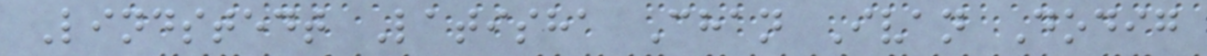Lindstedt Latisha Chan Ivan Dodig
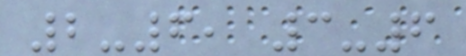2-6, 3-6
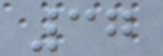37
